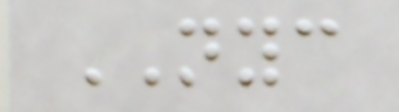NYC
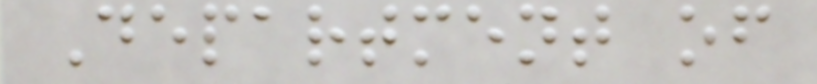Department of
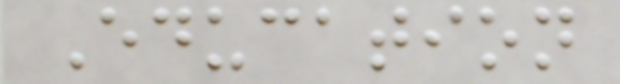Education
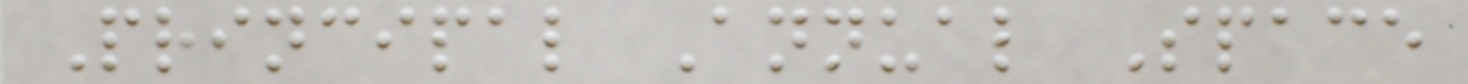Principal Annual Space
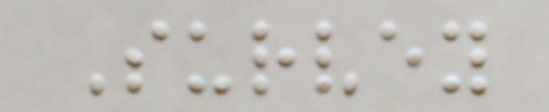Survey
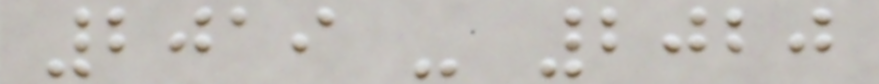2019 - 2020
